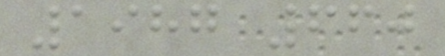1987 660
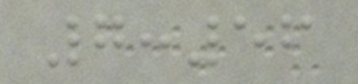7:56
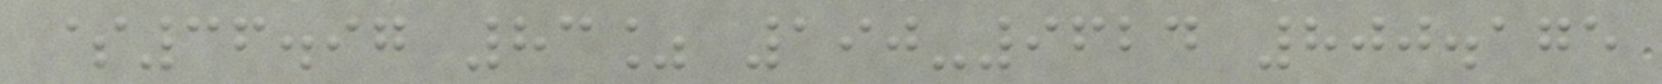$36.97 83% 190-9624 800.175
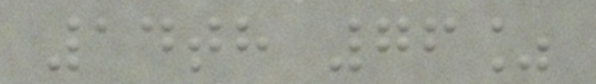14th 76%
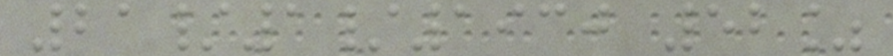21/1/1930 52%
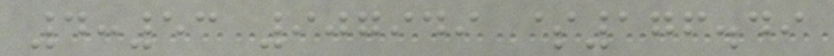4:53 907949 $176.49
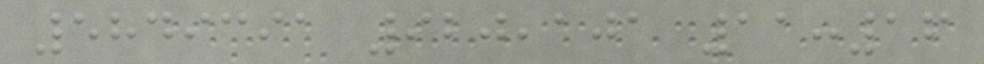5849391 920,101 11:16
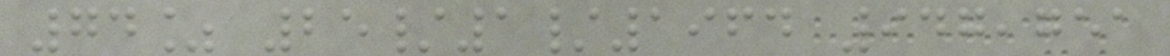74% 25/1/1964 947,751
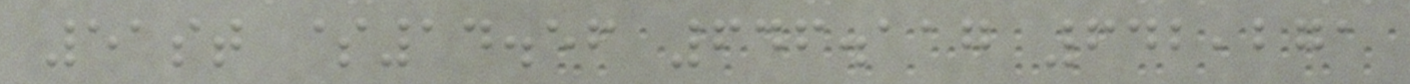51st $14.56 646.117 642,271
